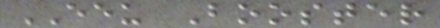EEU Booster
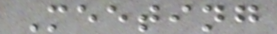Meeting
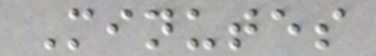Minutes
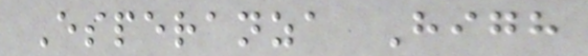Esperanza High
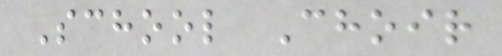School Choir
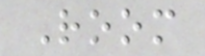Room
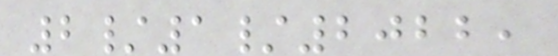2/1/2022,
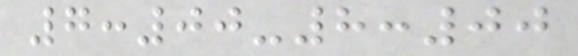7:00-8:00
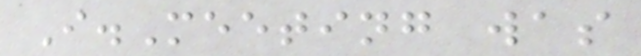I.Meeting was
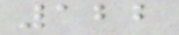122
